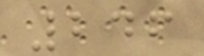246
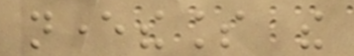nevertheless the
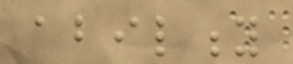ability
